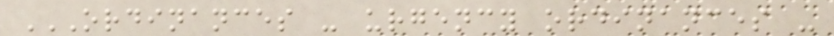ORDINANCES - URGENCY ORDINANCES -
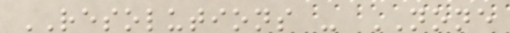RESOLUTIONS - NONE
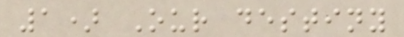1) Our destiny
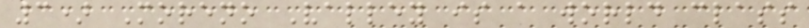3) Moreno Valley is a world class
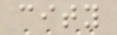city
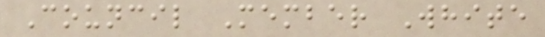Council Member White
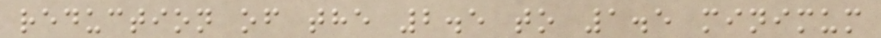reduction of the 2.5 to 1.5 minimum
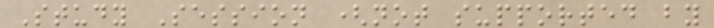Study Session (not supported by
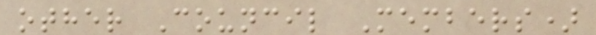other Council Members)
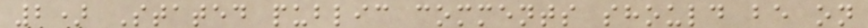2) Stated public comments should be on
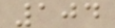104
